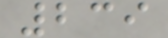239
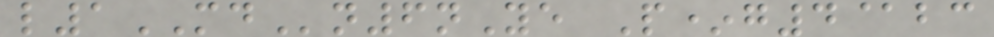l1MDn6nYe P*g4@bc
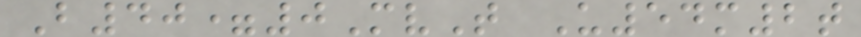B40=0MvT U54m2t
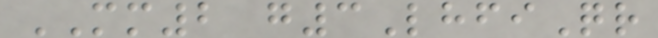MM2 g3LhfiQr
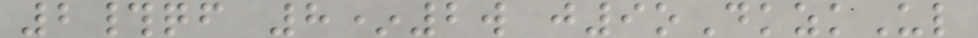2#qf 8*2w j9oDkzkUl
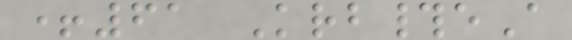+61 Krb#eA
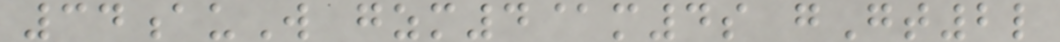34auW gzm4@m4s gGt2l
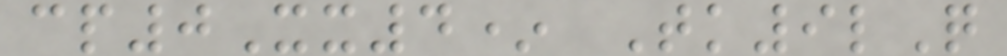cp0Xx4* Tk9lQ
